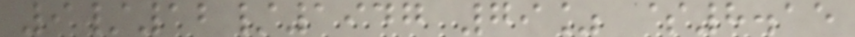9/12/1947 79% $8.15
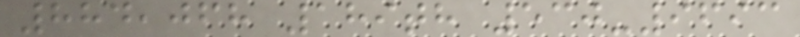884,068 189th 530-9693
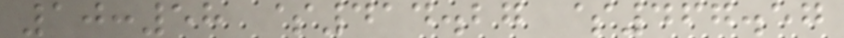10:58 $414.27 $467.57
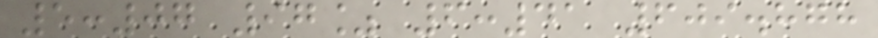5:07 97% 6:41 609.878
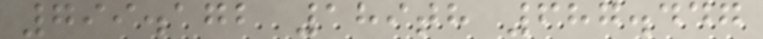799.172 189th 687.447
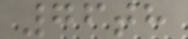76th
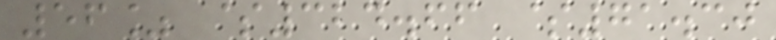56% $324.66 $71.30
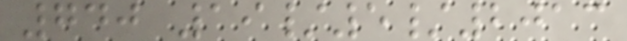740 19/5/2013
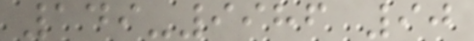149-9986 90
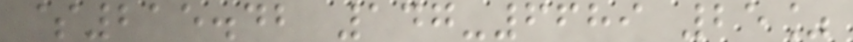$215.42 147-6689 25%
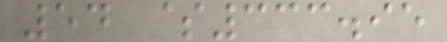54 $333.95
